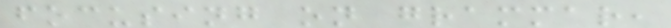focusing on grammar,
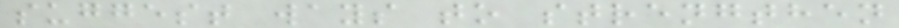suggest ways to strengthen
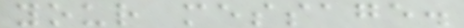your message.
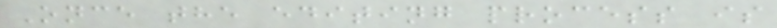Once the editing process is
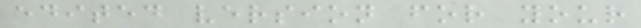edited version for your
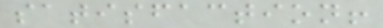satisfaction!
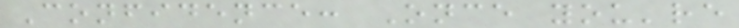Confidence: Once you're
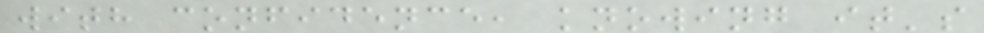with confidence, knowing it's
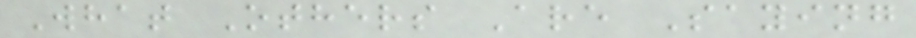What Others Are Saying
